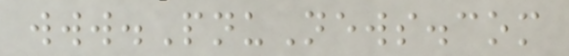www.PnuNews.com
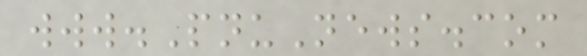www.PnuNews.com
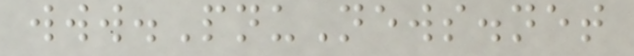www.PnuNews.net
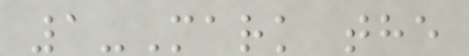1-Mark the
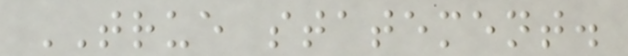TRUE statement.
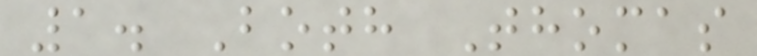1. Both Thomas
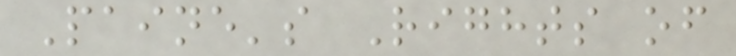Paine's Rights of
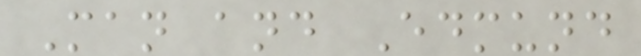Man and Edmund
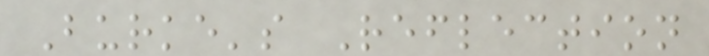Burke's Reflection
